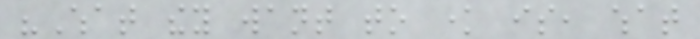"What they want to know is, what
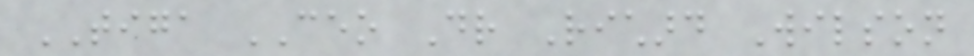TIGA CEO Dr Richard Wilson
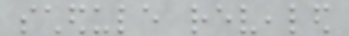schedule revealed
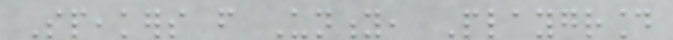Speakers from Unity, Playground
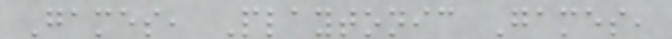Games, Playtonic Games,
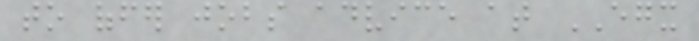to offer jobs advice at EGX
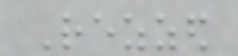Rezzed
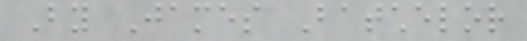By James Batchelor
